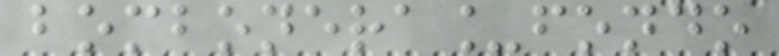bombonera_fondo
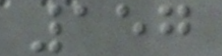157
